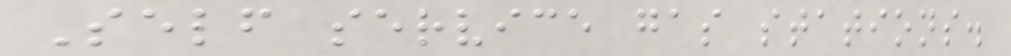Self service gas stations.
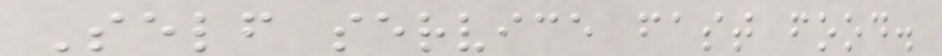Self service fast food.
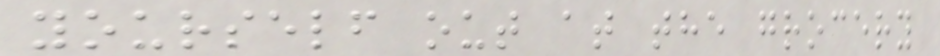yourself out at the grocery
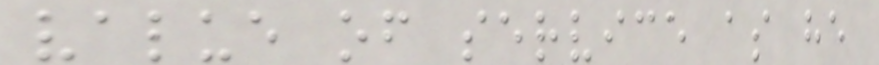value of service as he
